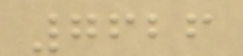7626
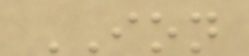ION
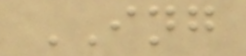ING
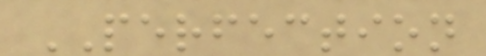PERFECTION
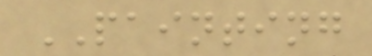PAINTING
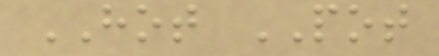HOT POT
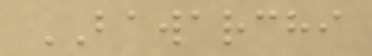BAWARCHI
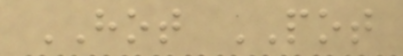HOT POT
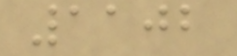1102
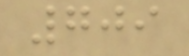709
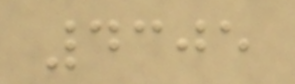4305
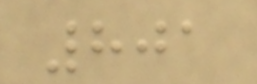801
